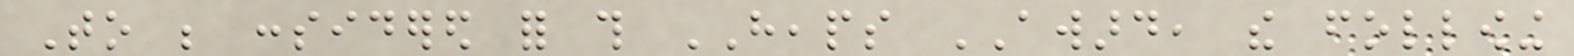To be considered for this HEAPS AWARD, the following
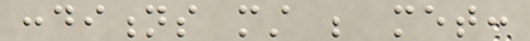conditions must be met:
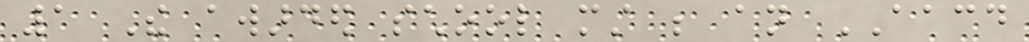1 The awarded school must be an AACD
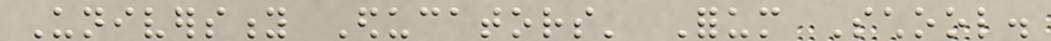University Educators' Forum School.
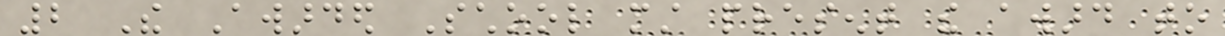2 The Awarded School must present the award to
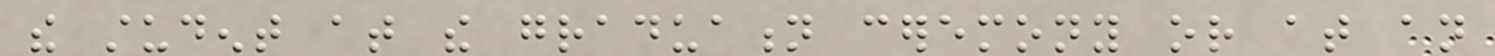the student at the graduation ceremony or at an
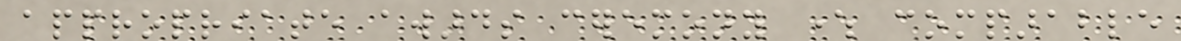appropriate awards ceremony where comparable
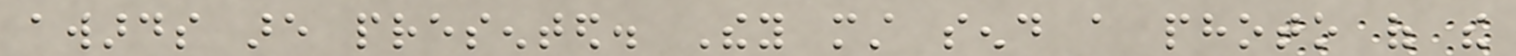awards are presented. They must send a photo of the
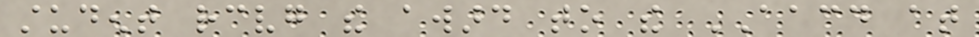student receiving the award to the AACD at
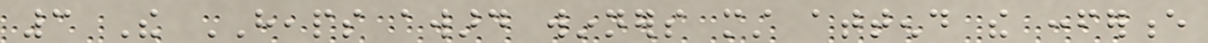3 The HEAPS award winners must attend the conference
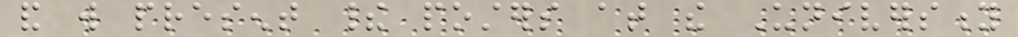and will present their posters at the University
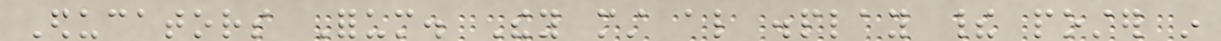Educators Forum. They must also display their poster in
